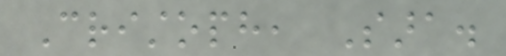Cristoph, Sara.
